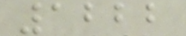1222
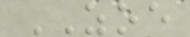ZOE
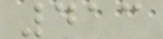413
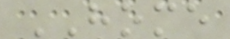HOME
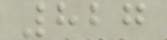827
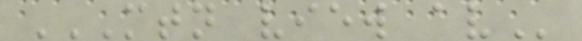MTN VIEW AV
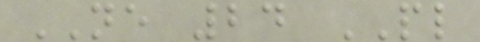NE 24 PL
